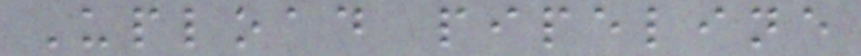Upload pipeline
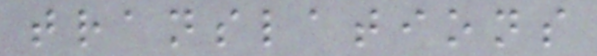translations
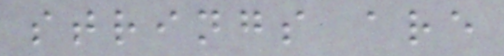strings are
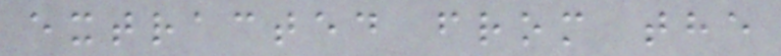extracted from the
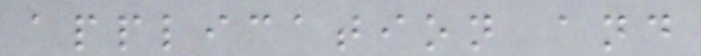application and
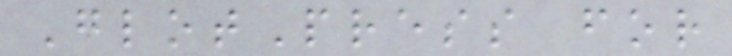GlotPress for
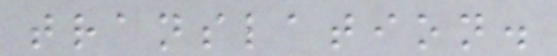translation.
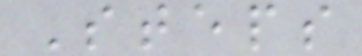Steps
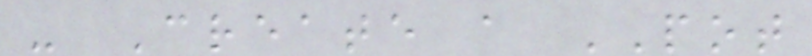- Create a POT
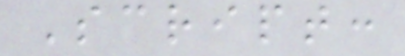Script:
